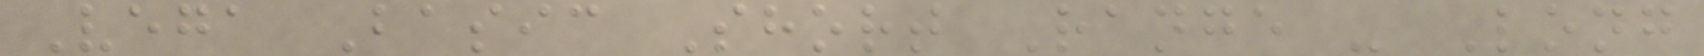Vega Basic Short Range - Long
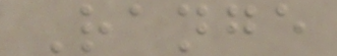Range
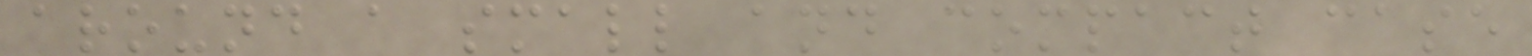around a small and compact case
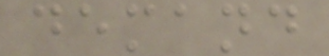demand
